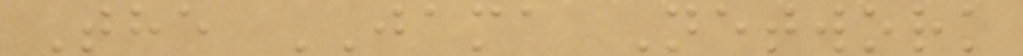The JAMA Network
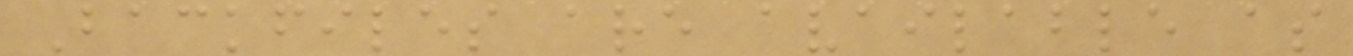Backfiles are available as
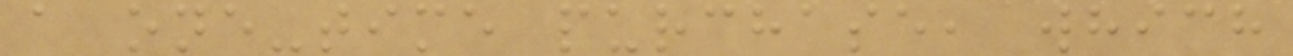a one-time purchase, which
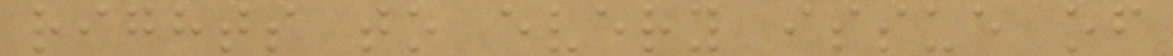rights to every issue of
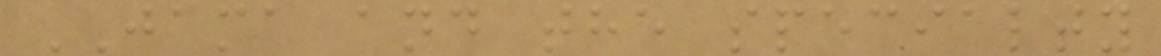JAMA and the specialty
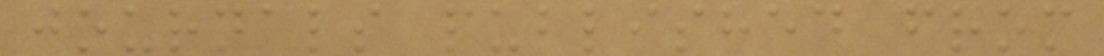journals published from
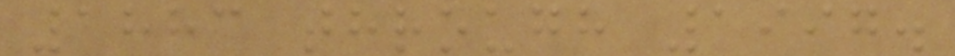1883 through 1997.
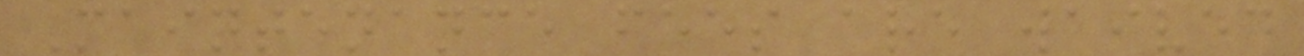Maintenance fees are waived
